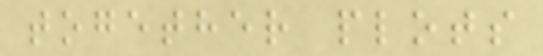together plots
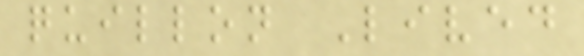quillon Lived
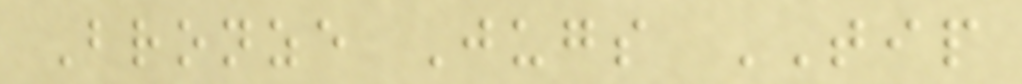Bronze Jugs TIP
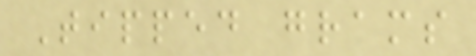Tipped grams
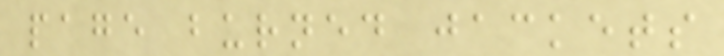page burned jackets
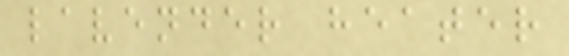lavender heater
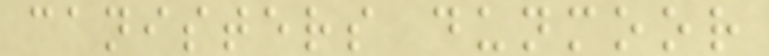canisters dunmoor
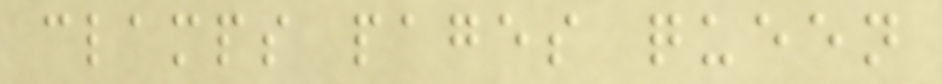clamps pages queen
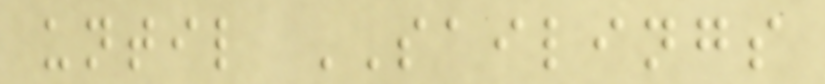until SAILINGS
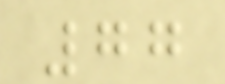77
